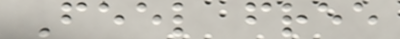Feel free
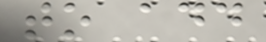to add
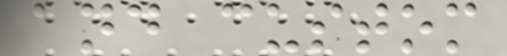and custom
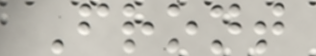Front
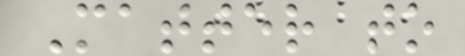Matter to
